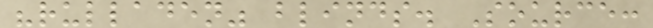"rulladen" blinds. Source:
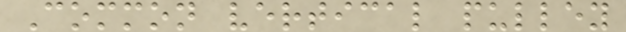Common vertical pulley
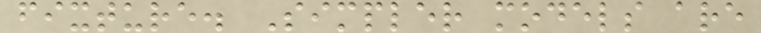fixture. Simpler models are
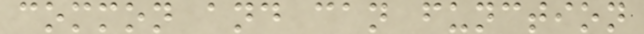common and can function
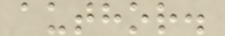author.
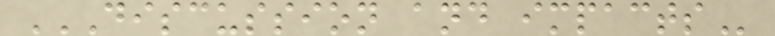DISCUSSION AND IMPACTS
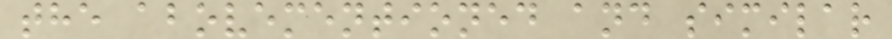the abovementioned and similar
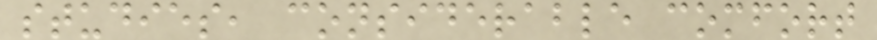studies, considerable comfort
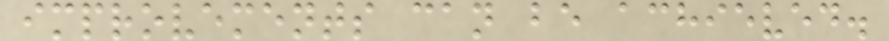improvements can be achieved.
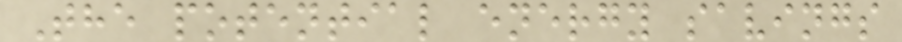The potential energy savings
